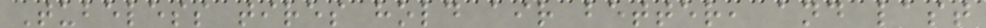Tubeless tires hold air better, and last
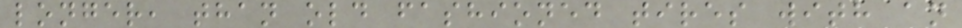longer, than old fashioned tires with an
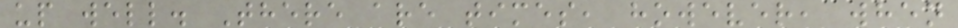up well. There are times, however, when
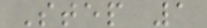Step 1
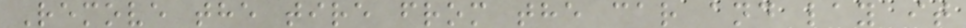Remove the tire from the car and lay it
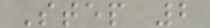Step 2
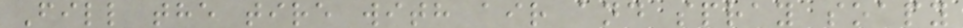Fill the tire with air and spray soapy
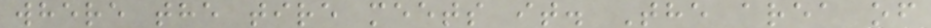where the tire meets it. The area of
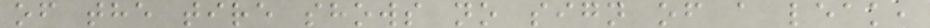of the tire shows no sign of a leak,
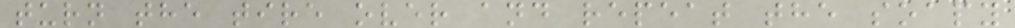turn the tire over and repeat the soapy
